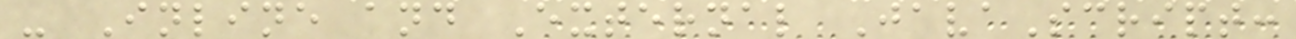- Inline and External JavaScript:
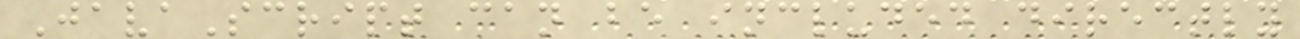JavaScript can be included directly
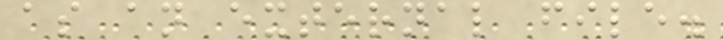as an external file.
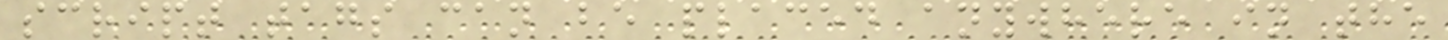script tags can be placed anywhere in the
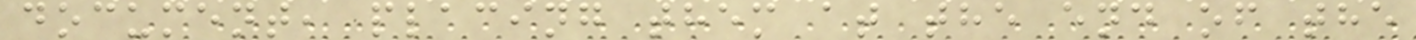document, placing them at the end of the
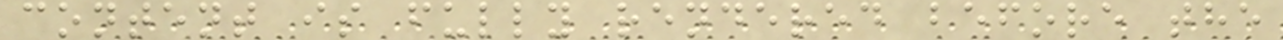content is fully rendered before the
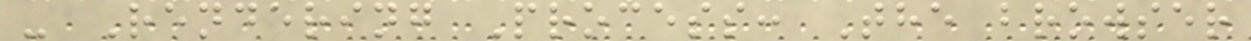- Rendering Process: The browser
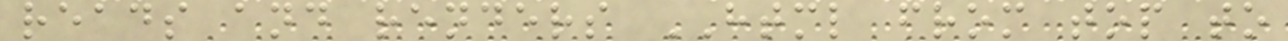reads and renders HTML from top to
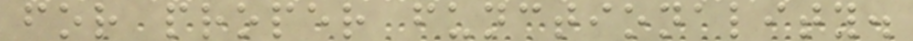for proper functionality.
